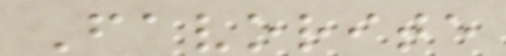Favorite
